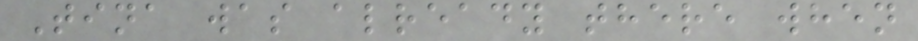Tina was already there when
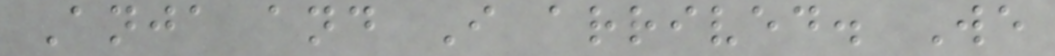Anja and I arrived. We
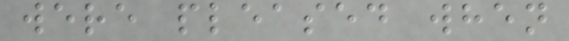were pleased when
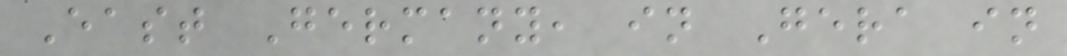East Germany, in Gera in
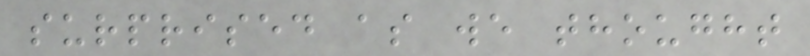surprised as we thought
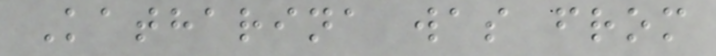Katharina was from
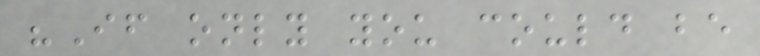"If only you could be
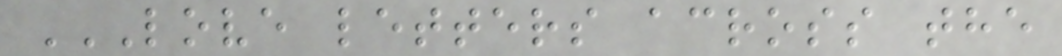LOVE LETTERS ACROSS THE
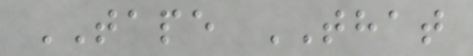TAPE THAT
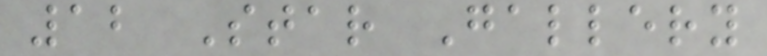12 Star Gallery
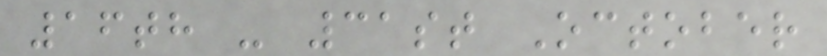16th - 31st October
